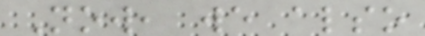Now, we also
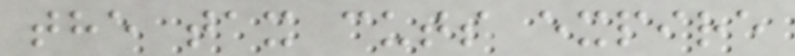the tax cuts expire
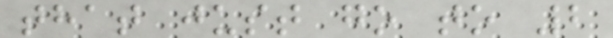that just go to 2
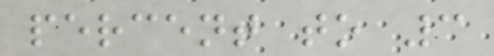percent to 3
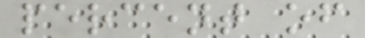percent of
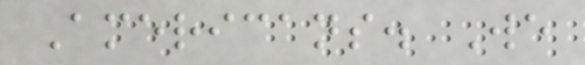Americans. We
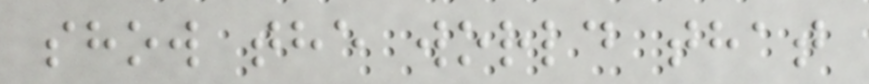show the world that
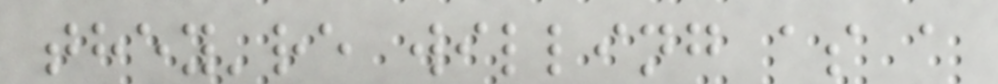they're willing as a
